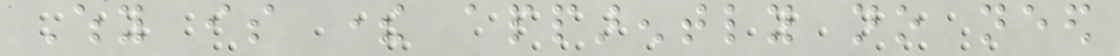Why is there apparently no need
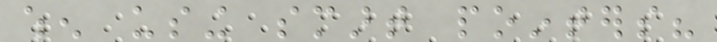when using smart pointers?
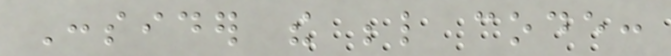Consider the below code:
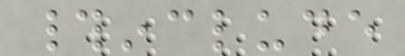#include
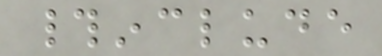#include
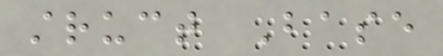struct Base
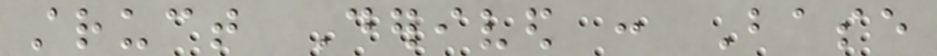struct Derived : Base
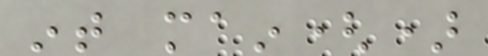int main()
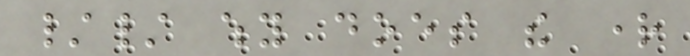// why does the right
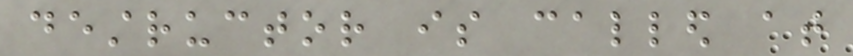destructor is called at
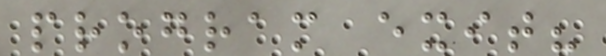program exit?
